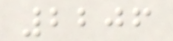2206
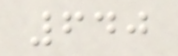640
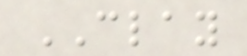CLAY
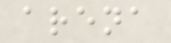arena
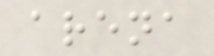arena
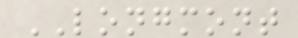LONGMONT
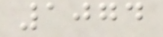1074
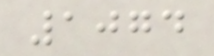1074
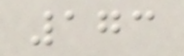173
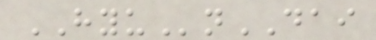HYUnDAI
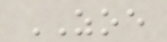ZOE
